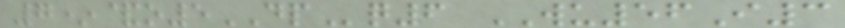7*&o5DPq6 WU56I3
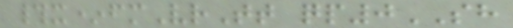#x*fmVrTt qp0SH
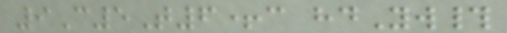9C5T6+c hdYw#
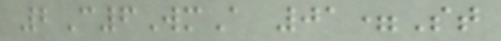2C6WmA 01=St
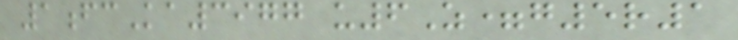1fcKa3977 u6Z=g5r1
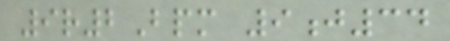9r2Bpm 9j34
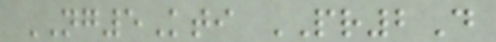NG5Kti PR2D
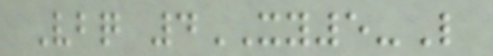Vbq 4XY5-L
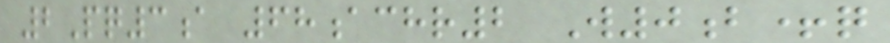2Pq3a 68achr2 W0b+q
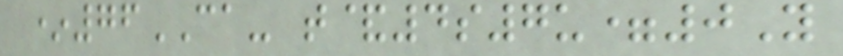*76CA- t&4s7u=0Y
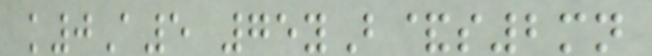k0A5 75yB&s2mn
